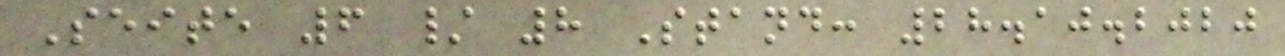Seite 6 / 8 Stand: 28.10.2020
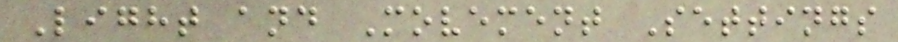Light and Movement Settings
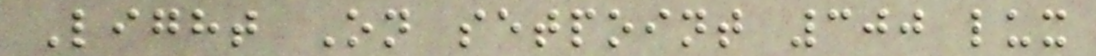Light On setpoint 300 lux
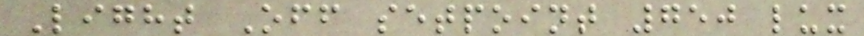Light Off setpoint 750 lux
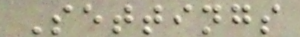Settings
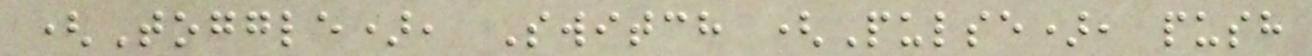(Toggle), Switch (Pulse), push
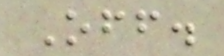Off.
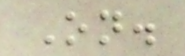On.
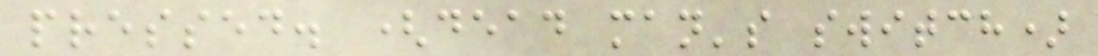pressed. (dead man's switch)
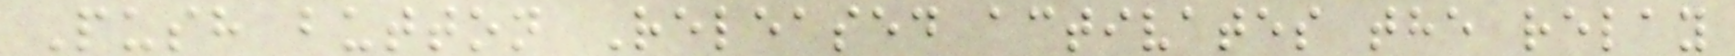Push button Released activates the relay
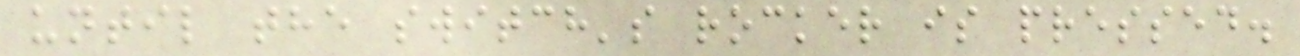until the switch's rocker is pressed.
